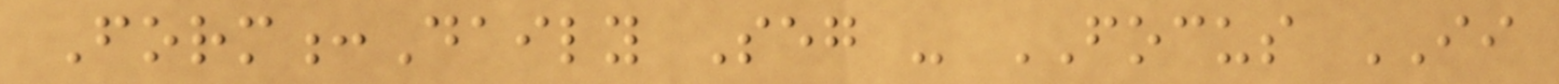Form:Daily Seg - FOCUS II
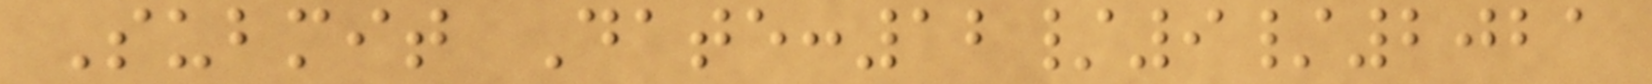Submit Date:12/9/2021
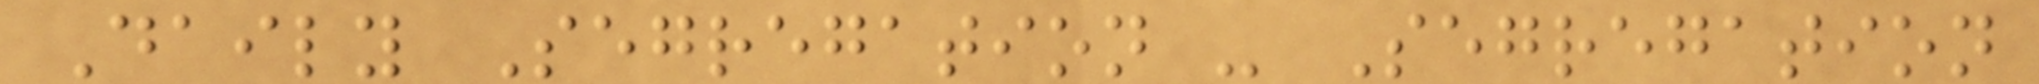Daily Segregation - Segregation
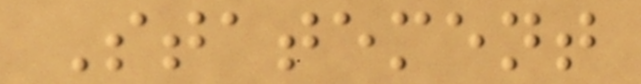Statement
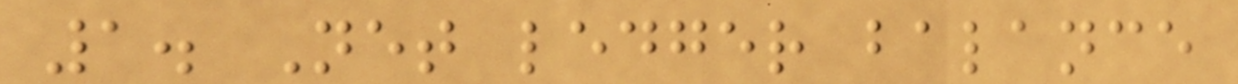1. Net ledger balance
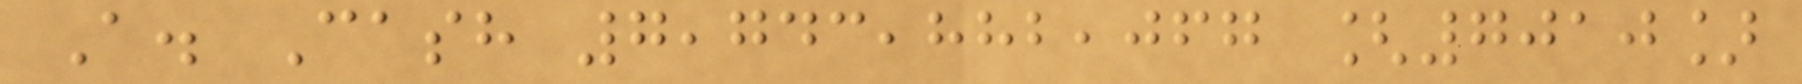A. Cash 7,743,882,067 [7010]
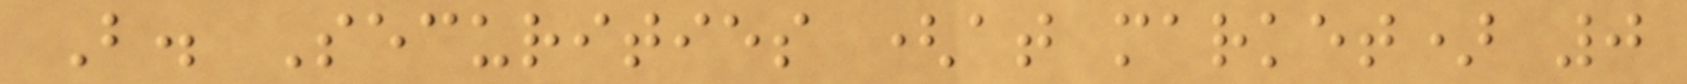B. Securities (at market) 0
